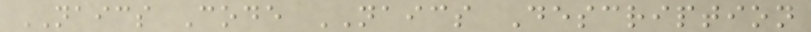NAICS Code NAICS Description
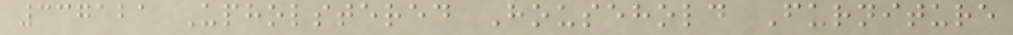337121 Upholstered Household Furniture
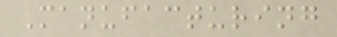Manufacturing
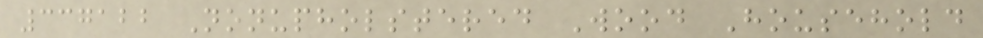337122 Nonupholstered Wood Household
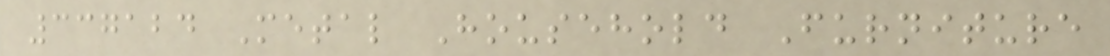337124 Metal Household Furniture
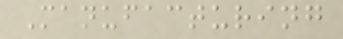Manufacturing
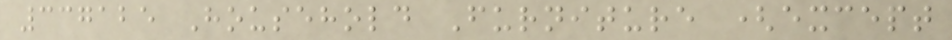337125 Household Furniture (except
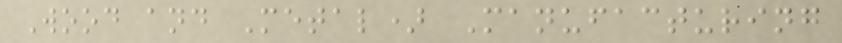Wood and Metal) Manufacturing
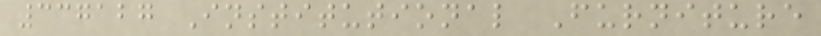337127 Institutional Furniture
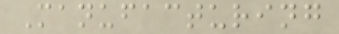Manufacturing
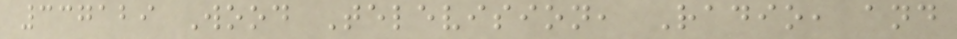337129 Wood Television, Radio, and
